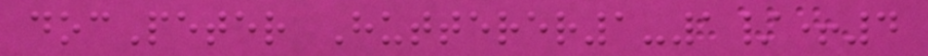docPeter Hutterer1-1/+4
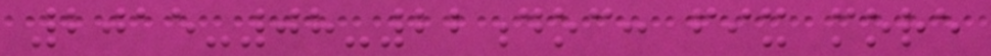2015-08-22doc: fix more
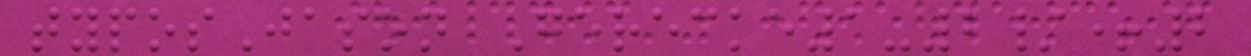typosJason Gerecke1-2/+2
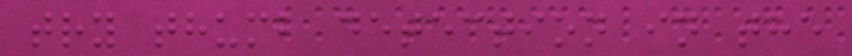try thumb detection in the
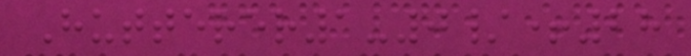Hutterer1-0/+28
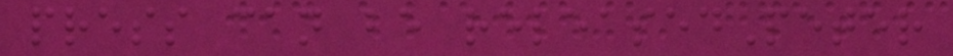press can be releasedPeter
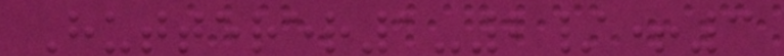Hutterer1-2/+3
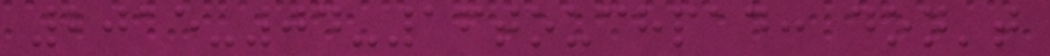2015-04-16touchpad: don't
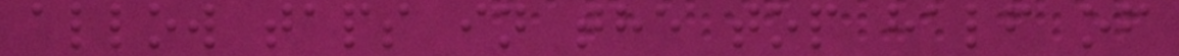allow taps in the top half of
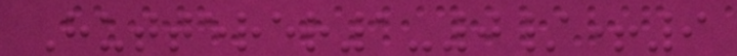Hutterer1-0/+9
